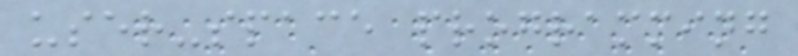user-space programming
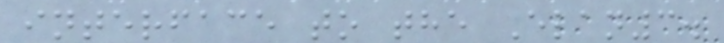interface to the Elan3.
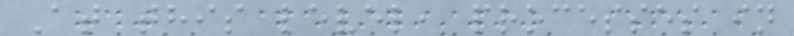At this level, processes in
